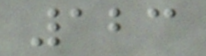123
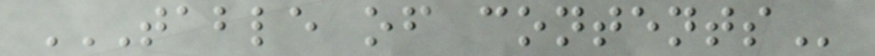TABLE OF CONTENTS
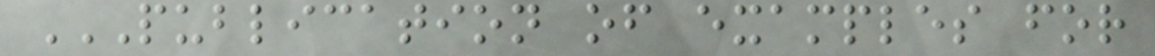PUBLICATION OF EXAMPLES FOR
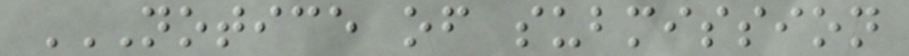NOTICE OF SUBMISSION
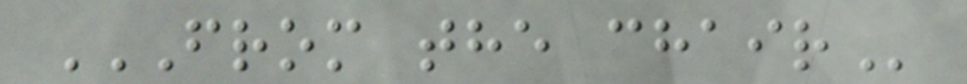FROM THE CHAIR
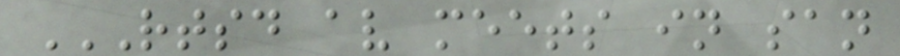RTSD AV MEETS IN SAN
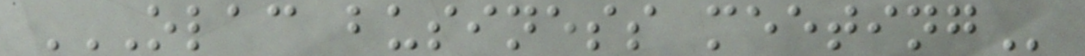OLAC BUSINESS MEETING
